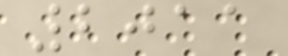2011
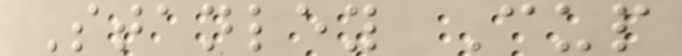Stanley Cup
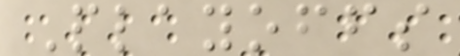Playoffs
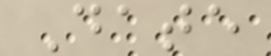Date
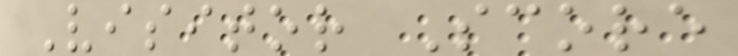Visitor Score
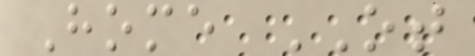Home OT
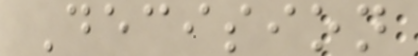Decision
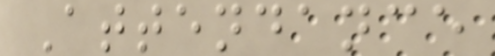Attendance
